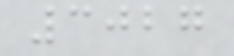3027
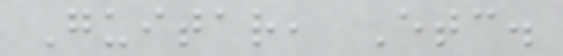Guitar, Etc.
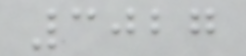3027
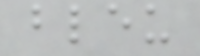bleu
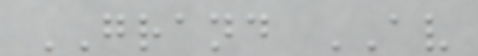GRAND AV
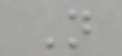N
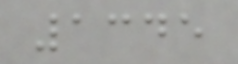1345
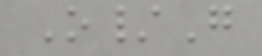O/G
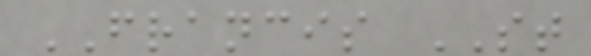FRANCIS ST
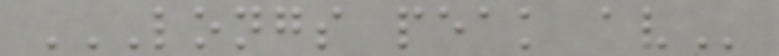LONGS PEAK AV
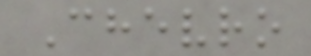Chevro
